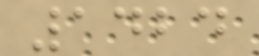1424
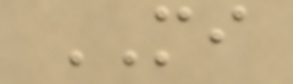MI
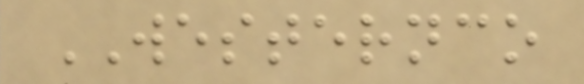WESTERNCO
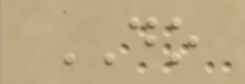DO
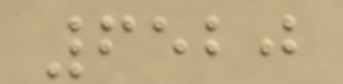6520
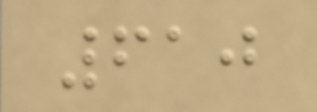610
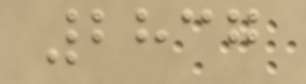2837
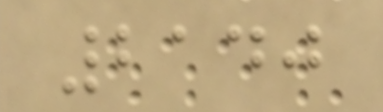2140
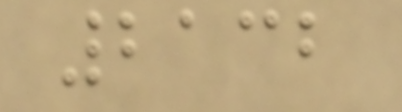2132
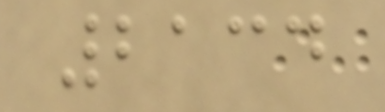2134
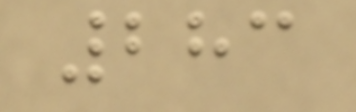283
